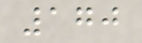170
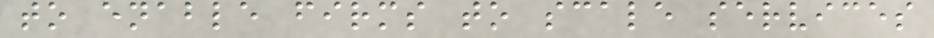to enable firms to scale services
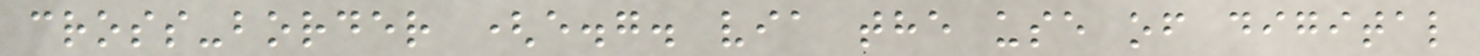cross-border (e.g. via the use of digital
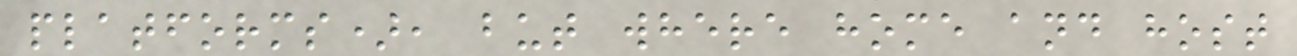platforms), but where home and host
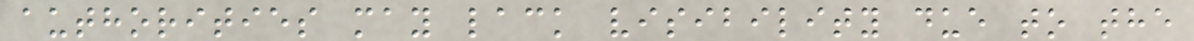authorities may lack visibility due to the
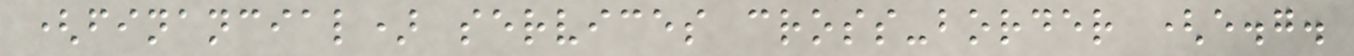(financial) services cross-border (e.g.
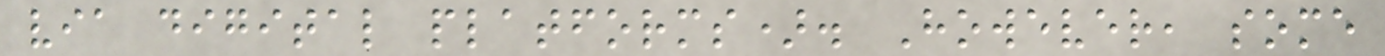via digital platforms). However, some
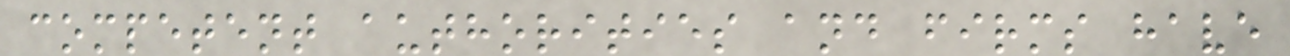competent authorities and firms have
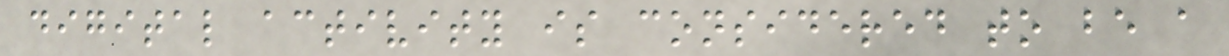digital activity is considered to be a
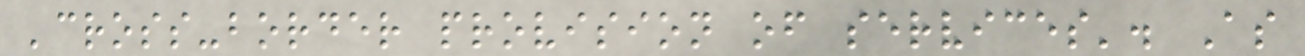'cross-border provision of services'. As
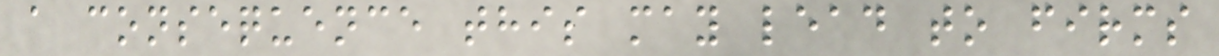a consequence this may lead to firms
